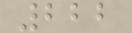222
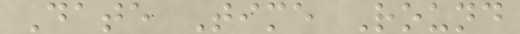Date Time Round
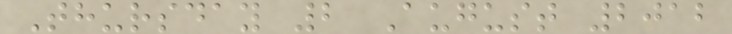Thursday 2 August 2012
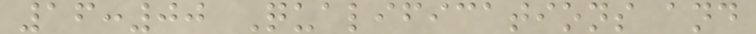16:00 Qualifications and
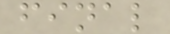final
